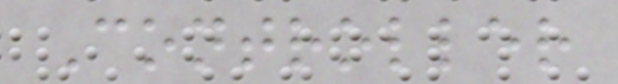Controller
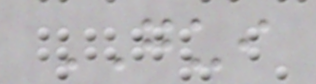GUI
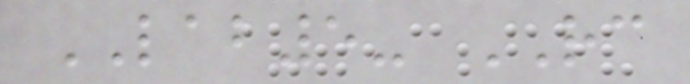LAB5- RC
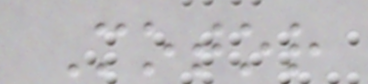Motor
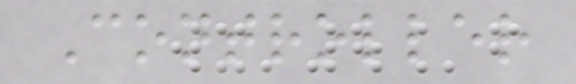Controller
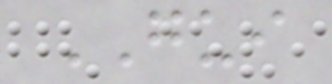GUI
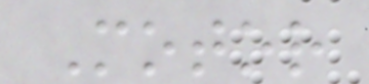Motor
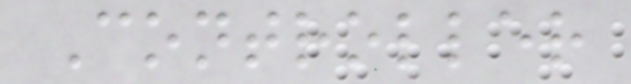Controller
